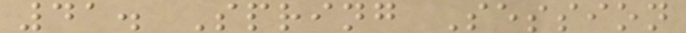41. Spring Session
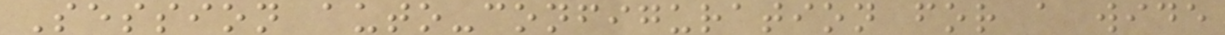Session auto-configuration for a wide
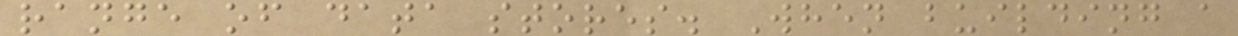range of data stores. When building a
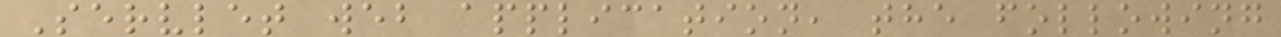Servlet web application, the following
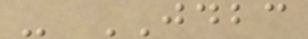- JDBC
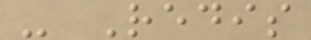- Redis
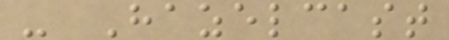- Hazelcast
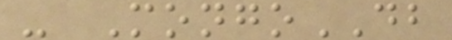- MongoDB
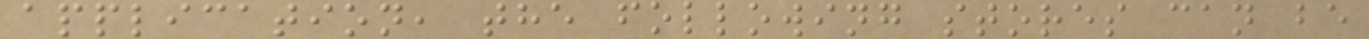application, the following stores can be
